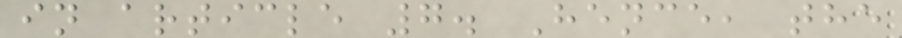in article 7. Hence, the
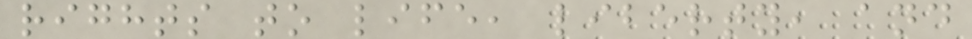rights to life, liberty, and
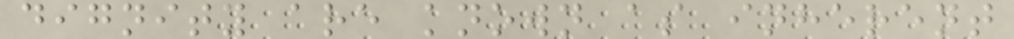dignity are known as inherent
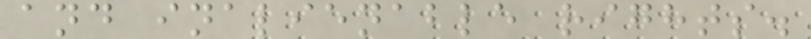and inalienable rights.
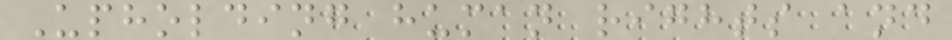Upholding human rights and
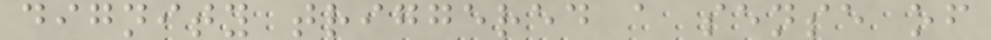dignity triggered a sense of
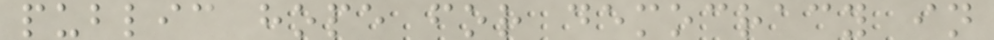public hope for democracy in
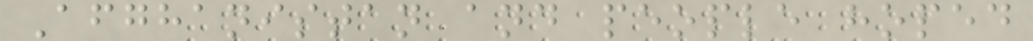Afghanistan and people hoped
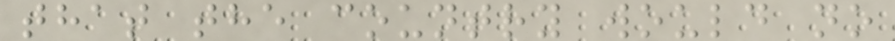that the country would no
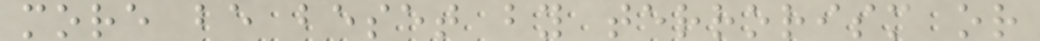more be beset by terrorism or
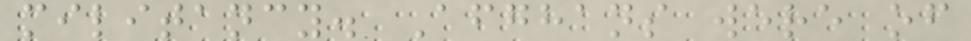militancy. Afghans were of
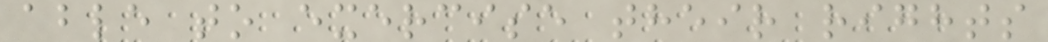able to exercise their rights
